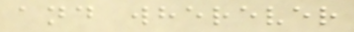and wherever
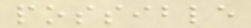possible
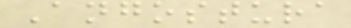Angostura
